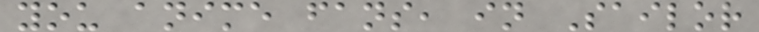you anime fans, in Sailor
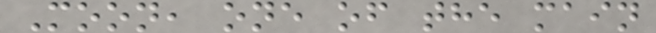Moon, one of the main
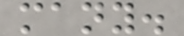many.
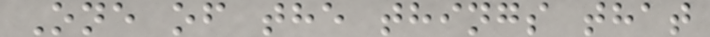One of the things that
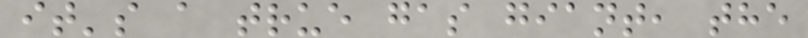it's a true gas giant, the
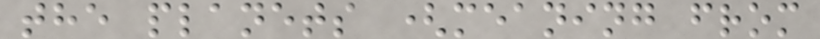the planets (meaning from
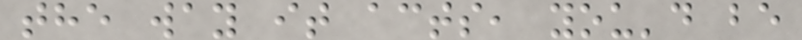the way it acts, you'd be
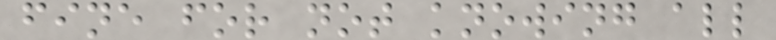fine for not knowing all
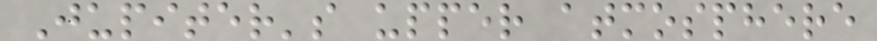Jupiter's upper atmosphere
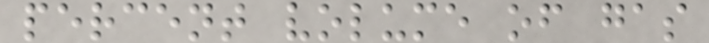percent volume of gas
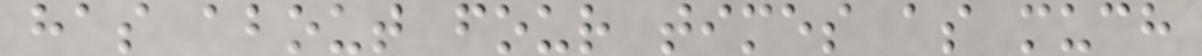has about four times as much
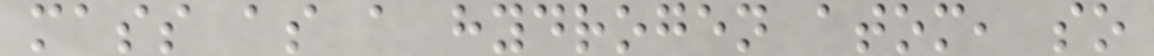mass as a hydrogen atom, so
